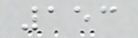153
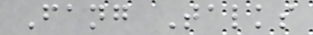Fang Talks
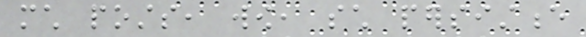much posts, wow, such persistence
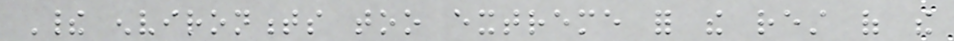Their environments too extreme for the rest of the
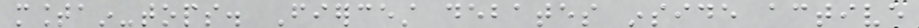mountain-tops. Fiercest debates inside active
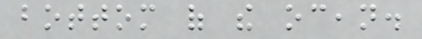bottom of the ocean.
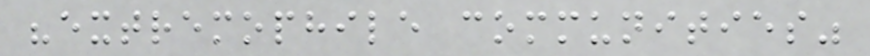"extremophile communities"
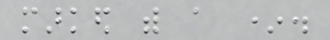marked with a *.
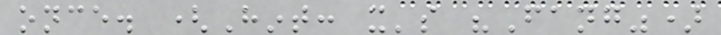once. (Hint: it's "Fang")
